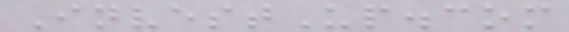InvestUp.com
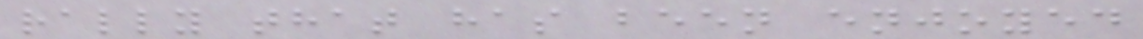rally that has been enjoyed
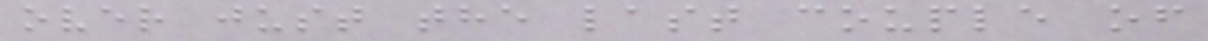over just the last couple of
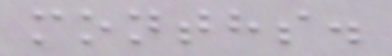months.
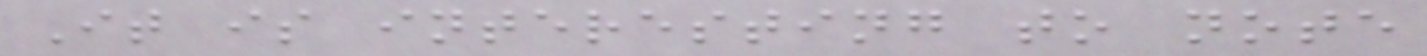It is interesting to note
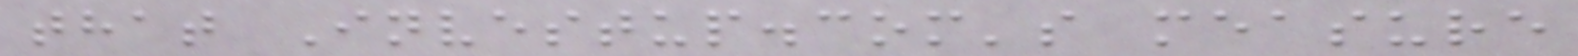that Investup.com's measure
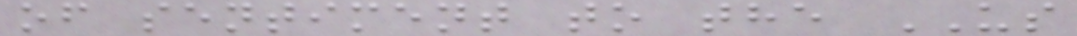of sentiment to the US
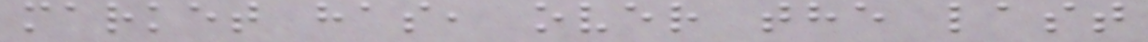market has, over the last
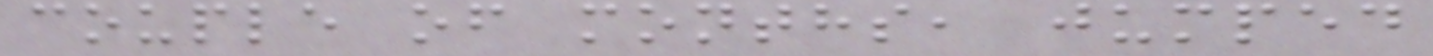couple of months, jumped
